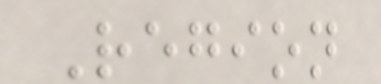Region
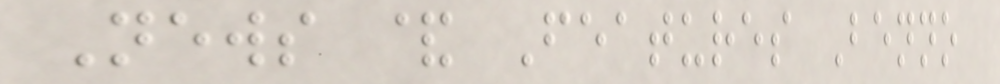News & Features Benno
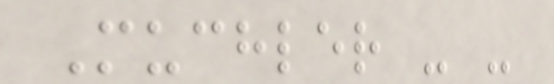Muchler - -
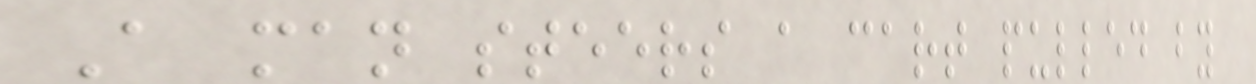A man steers a cart pulled by
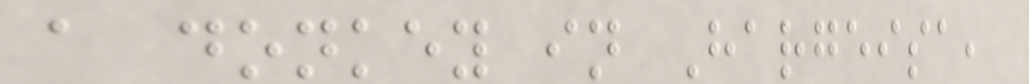a donkey in Hargeisa,
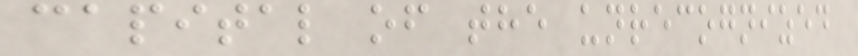capital of the unrecognized
